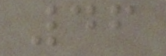46
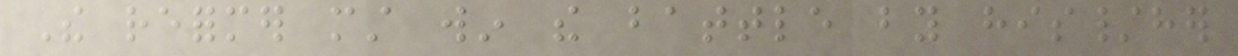The reformer must win the battle by his/her
